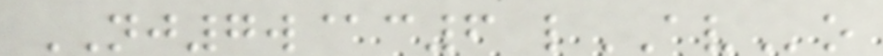NJ7w@c6 lAVo
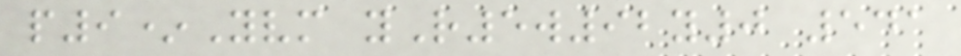p9*Yvm yR5w92y0 541
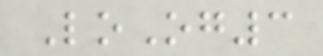LoOg3
